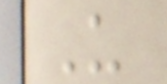U
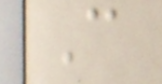C
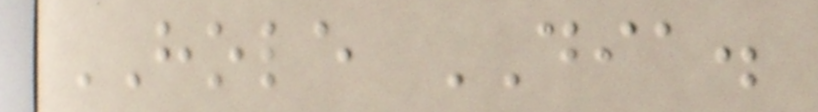HOLE DIA.
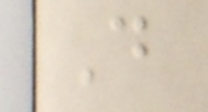D
